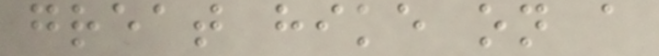great hike on a
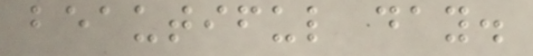beautiful day.
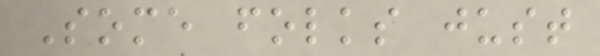Some folks just
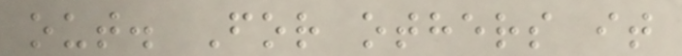out. For others it
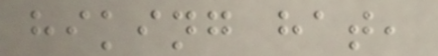hiking hat,
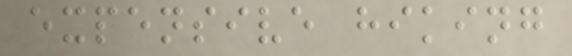expensive hiking
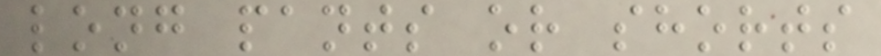long pants or shorts
